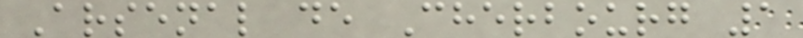Arsenal de Cherbourg 1
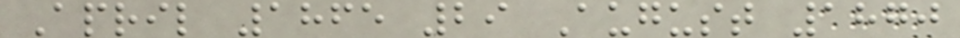April 1865 29 August 1870
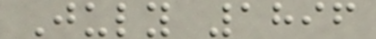July 1896
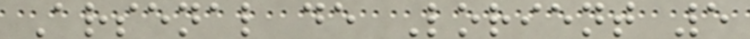Arsenal de Lorient 5
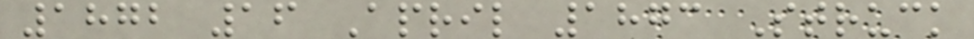1872 16 April 1873 Struck
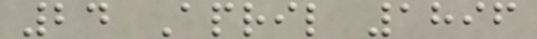24 April 1896
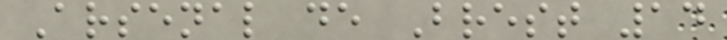Arsenal de Brest 14
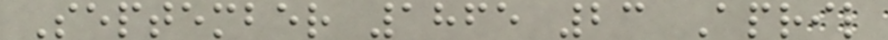September 1865 23 April
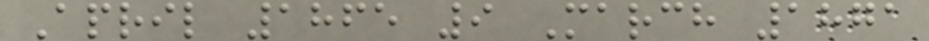April 1865 9 March 1871
